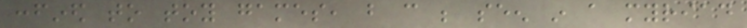confined to toy games, but can be seen in a myriad
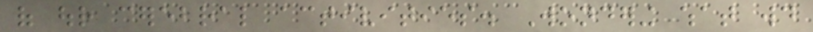of our cerebral activities. Wondering what would
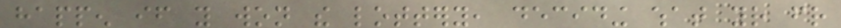happen if you won the lottery, deciding what your friend
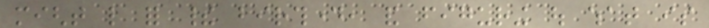might like for their birthday, and figuring out what is
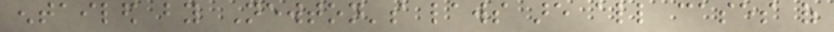entailed by Newton's laws are all cases of
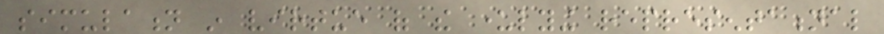simulation in virtue of the underlying representational
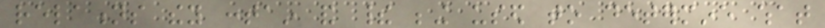relations they contain and their being used to determine what
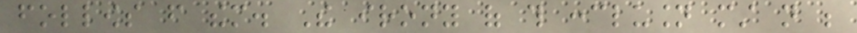follows from them. The irony of this conclusion must not be
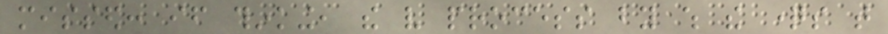missed: if thinking, the very process by which the questions that
